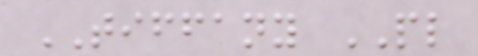TIFFANY PL
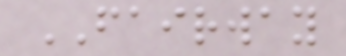FAIRWAY
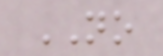NO
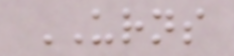URNS
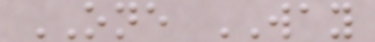ONE WAY
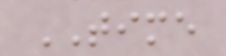TIME
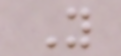Y
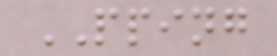PPING
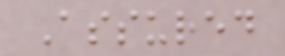Assured
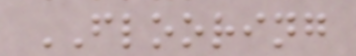FLOORING
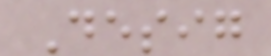Desig
